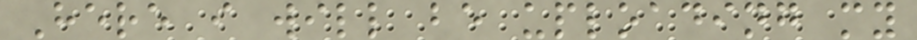Here i will be uploading my
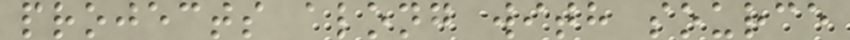projects along with source
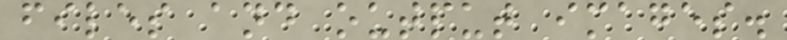files and output images.
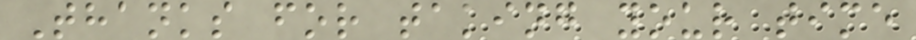Thanks for taking your time
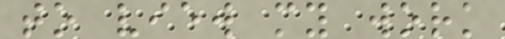to view my work
